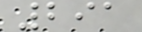291
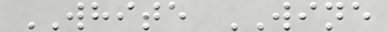WHITE WINE
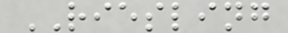RIESLING
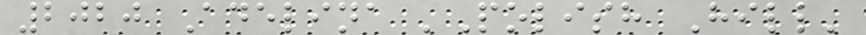2020 Adelina 'Polish Hill'
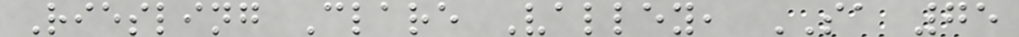Riesling Clare Valley, SA 75
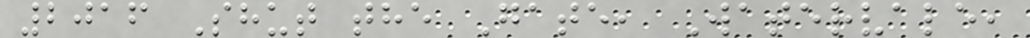2016 Shut the Gate, Watervale,
